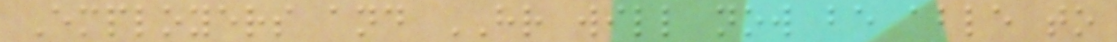Employers and HR will now be able to
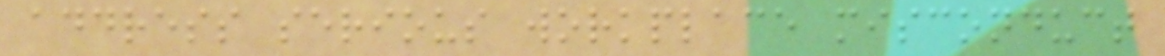address serious workplace misconduct
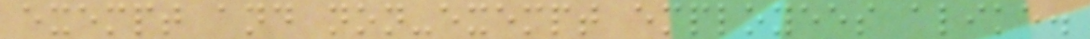exempt and non-exempt employees alike.
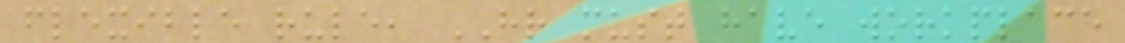flexible rule, HR must have workplace
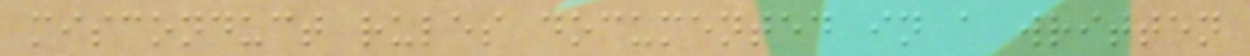misconduct rules documented in a written
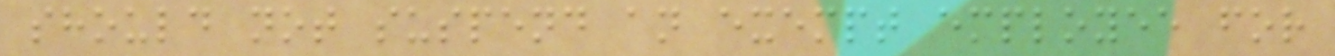should not suspend an exempt employee for
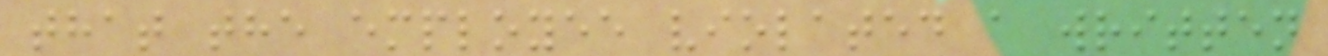that the employee violated a written
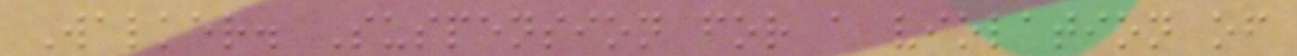Walker. Suspension for a violation of
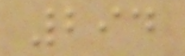294
